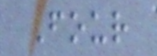Four
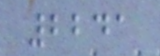2241
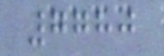7780
